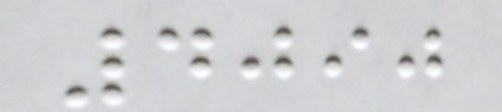4090
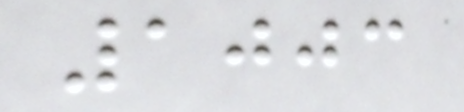1003
